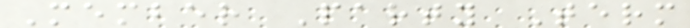Member Party Term
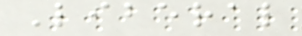Liberal
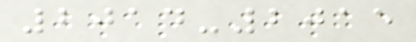2014-2015
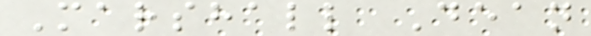Marshall Dean
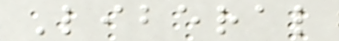Liberal
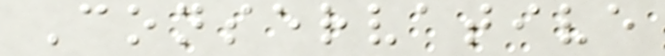Conservative
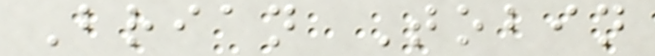Brian Tobin
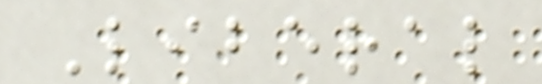Liberal
